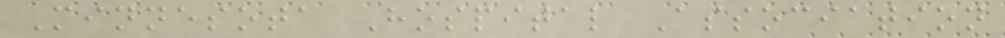Minnesota Hospital Association
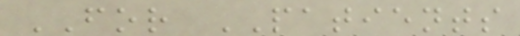FOR PATIENTS
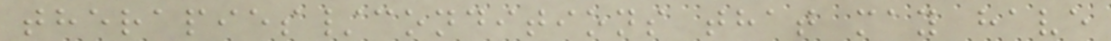therapies/conditions that may have
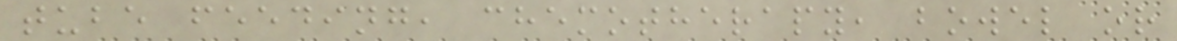tube feeding, chemotherapy, bowel or
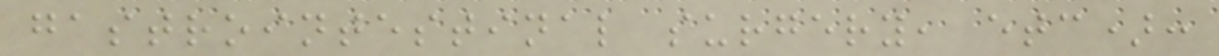gastrointestinal surgery, etc):
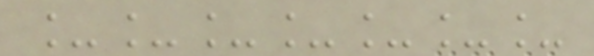_______
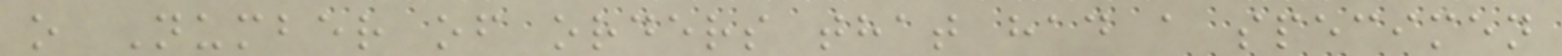o Number of orders that had a specimen
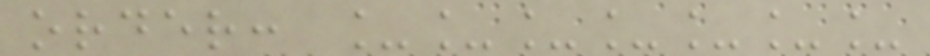order: _______
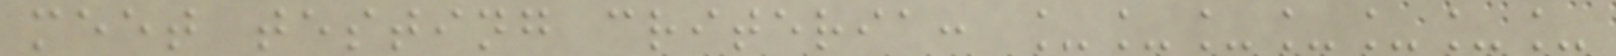meet testing criteria: _______
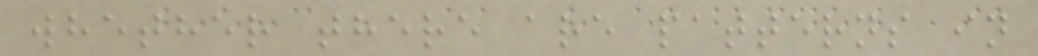whether there are patterns in
